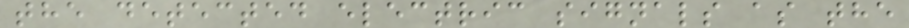the detected electric signals as the
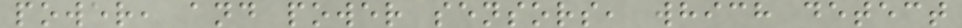power, and power sensors, which detect
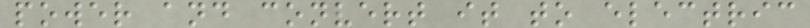power and convert it to electric
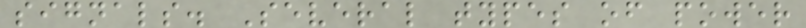signals. Several types of power
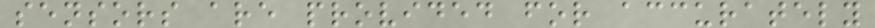sensors are provided for accurately
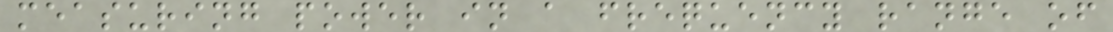measuring power in a frequency range of
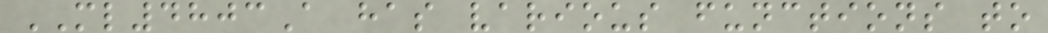ML4803A has various functions to
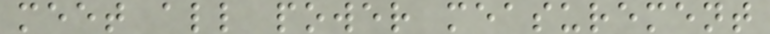meet all power measurement
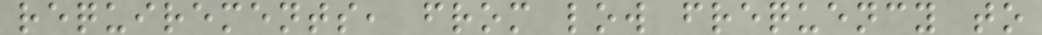requirements, from low frequency to
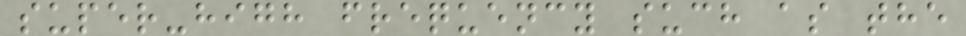super-high frequency such as the
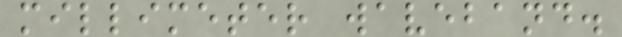millimeter waveband.
